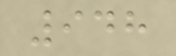948
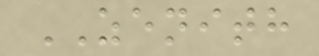ZENITH
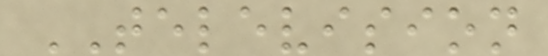TELEVISION
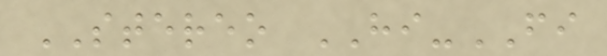STEREO HI-FI
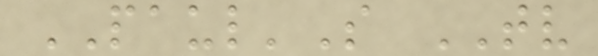PAUL'S TV
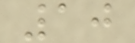10
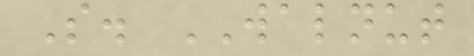S. WALNUT
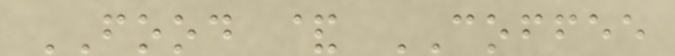FOOD & COFFEE
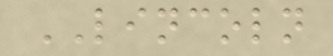LINCOLN
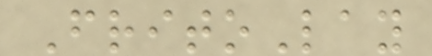FritoLay
